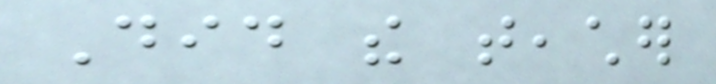Did the teacher
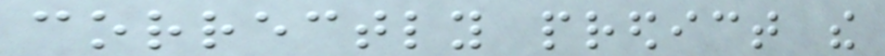correctly predict the
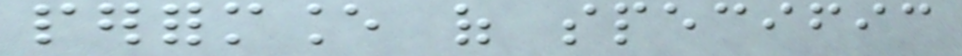performance of specific
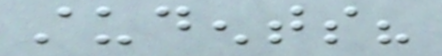students?
